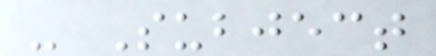- Subject
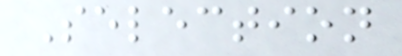Selection
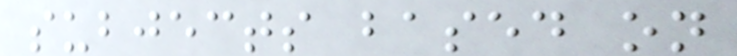subjects based on
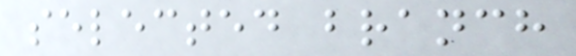selected branch
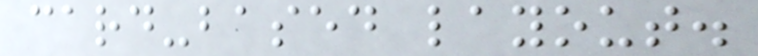card-based layout.
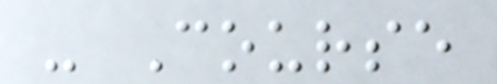- Course
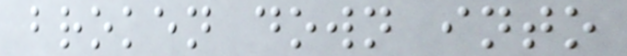broken down into
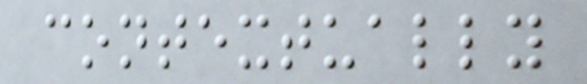contextually
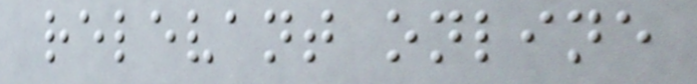relevant online
